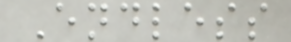Endless
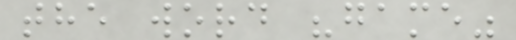the word "game"
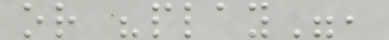or "play",
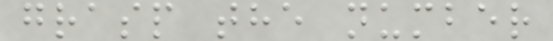grasp the number
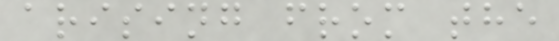arising from the
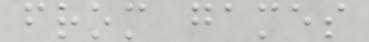from games
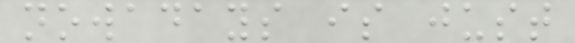nowadays is just
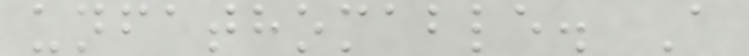unfathomable. A
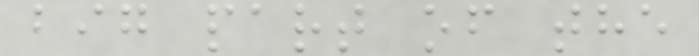big part of the
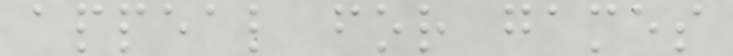appeal for games
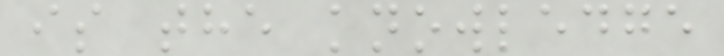is the knowledge
